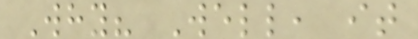Why? Well, it
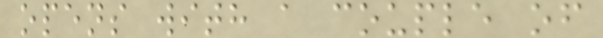opens with a couple of
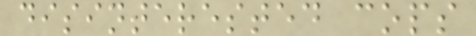disinterested cops
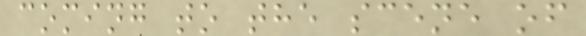coming to the scene of
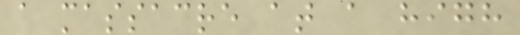a massacre at a high
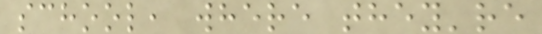school, where they're
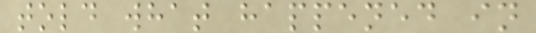told what happened in
